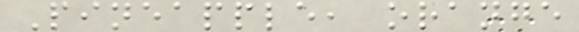Pineapple, orange
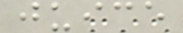juice
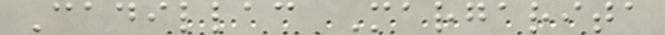Cadillac Margarita
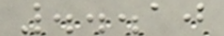...10
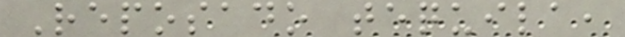Reposado tequila,
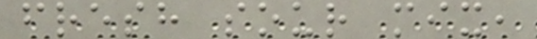fresh sour mix,
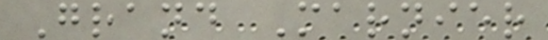Grand Marnier
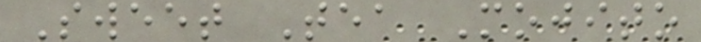Sweet Tea Mojito
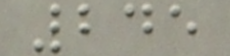245
